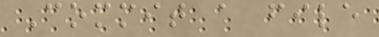Commit a file
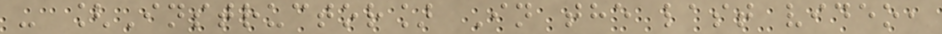- [Instructor] In the last video,
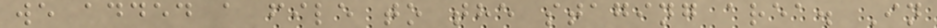we added a file to the staging area. In
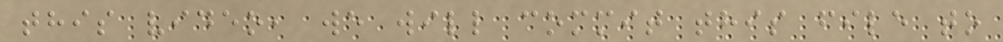this video, we will commit this file to
